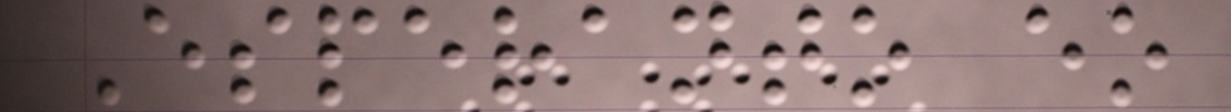Esperanto eo
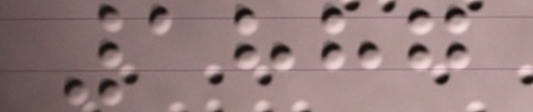1887
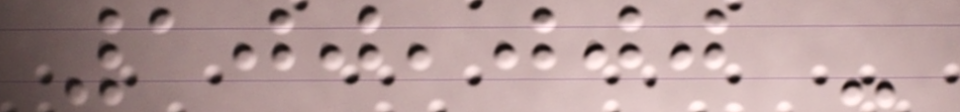100,000 -
